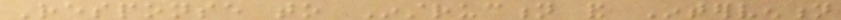Response to Instruction and Intervention
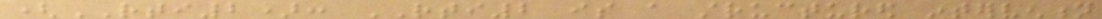(RTI2): RTI2 is a structured intervention
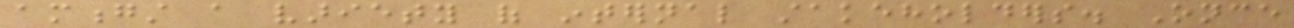amongst a variety of internal stakeholders. Once
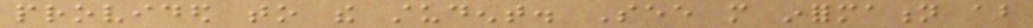provided to the student. See more information about
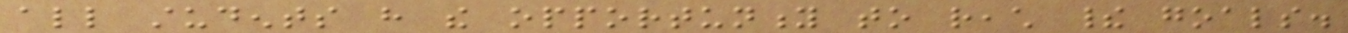all students have the opportunity to reach their goals.
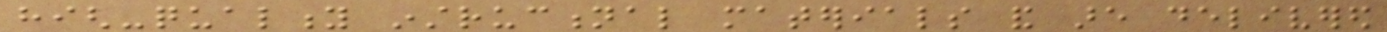high-quality instructional materials and are delivered
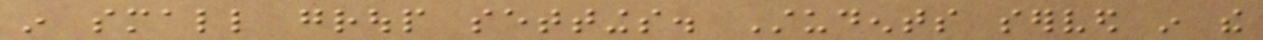in small group settings. Students served in the
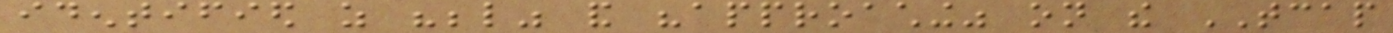identified as "below" and "approaching" on the TCAP
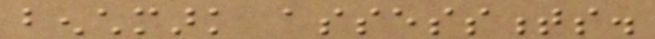benchmark assessments.
